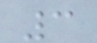3
